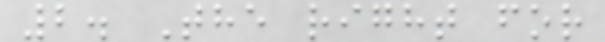2. The right for
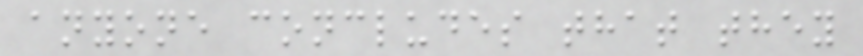anyone concludes that they
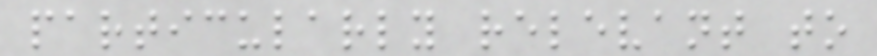particularly relevant to
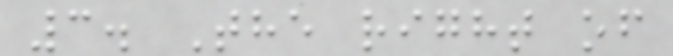3. The right of
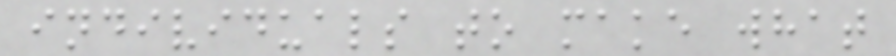individuals to make what
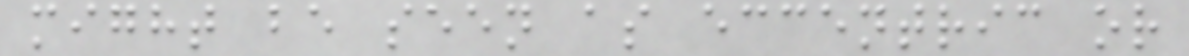might be seen as eccentric or
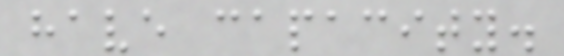have capacity.
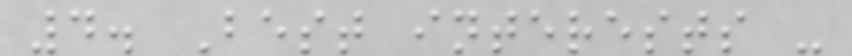4. Best interests -
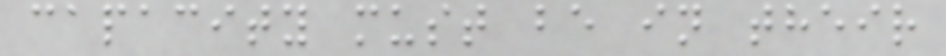capacity must be in their
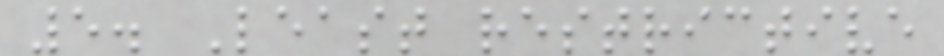5. Least restrictive
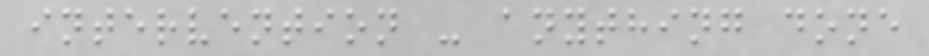intervention - anything done
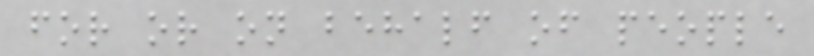for or on behalf of people
